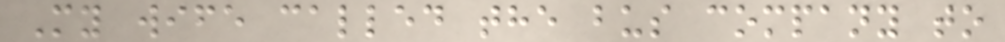My wife called the bus company to
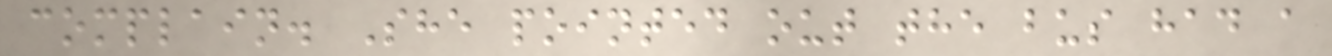complain. She pointed out the bus had a
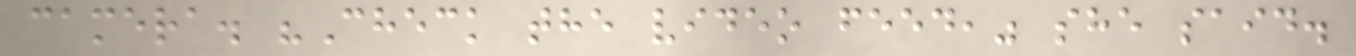camera. "Check the video feed," she said.
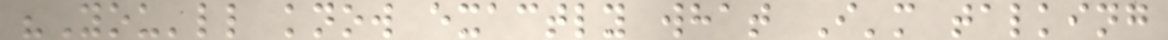"You'll know exactly what I'm talking
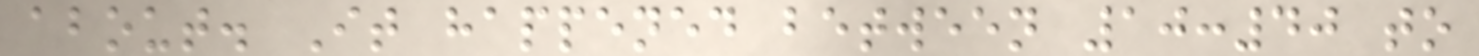about. It happened between 10:40 to
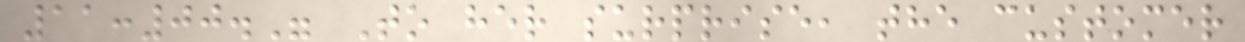11:00." To her surprise, the customer
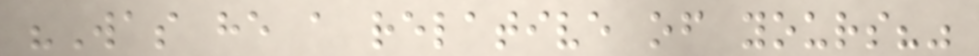"Was he a relative of yours?"
